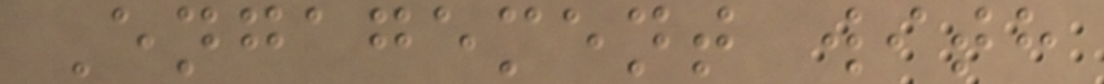Engagement with
